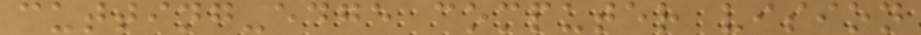cutting-edge computer vision
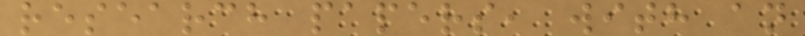research papers, with an
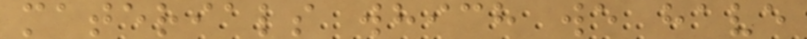materials which we have
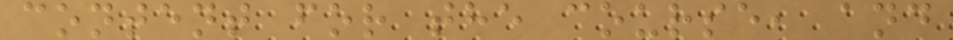content for the course, and
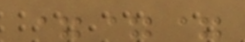===
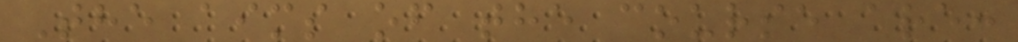The aims of the course are:
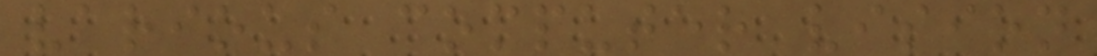various computer vision
